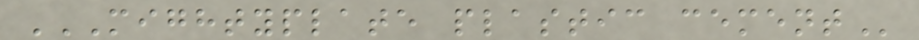MIGHTYPLATE PLASTIC CEMENT
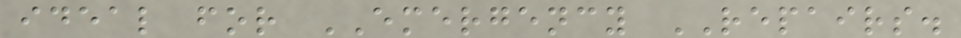ideal for EMERGENCY REPAIRS.
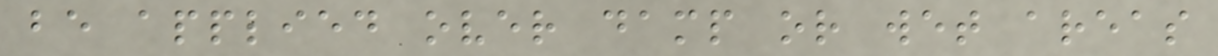be applied over damp or wet areas
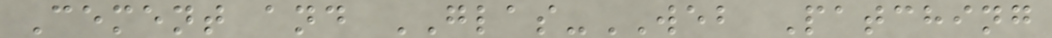Cement and GLAS-WEB Patching
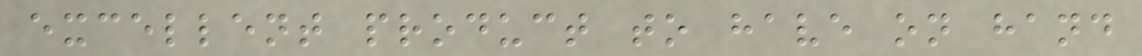excellent product to have on hand
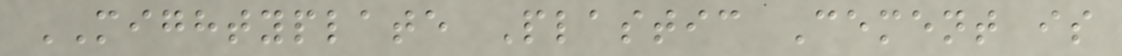MIGHTYPLATE Plastic Cement is
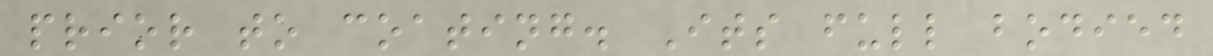prior to coating. Its full bodied
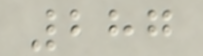287
